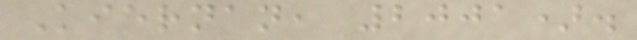Kiernan, 2001).
